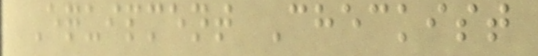Equipment Checkist
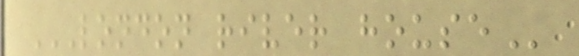LONDON RIVER HOUSE
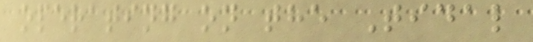operating on the Tidal
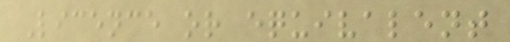Licence or equivalent
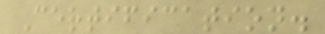Certification.
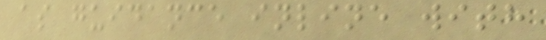as guidance inline with
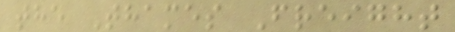the Thames Freight
